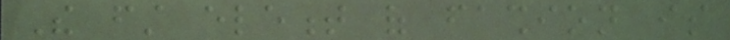The first element of fashion is
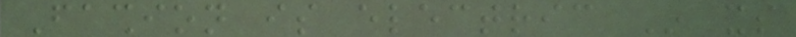Fashion is electric In its
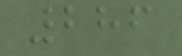286
